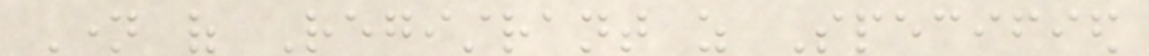Name of Registrant as Specified
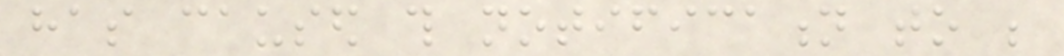has caused this notification to be
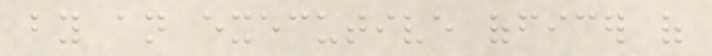by an executive officer of
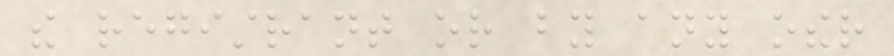the registrant or by any other
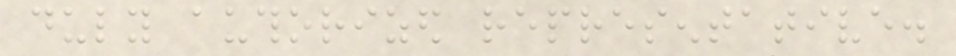duly authorized representative.
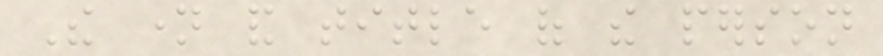The name and title of the person
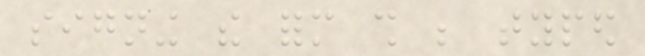signing the form shall be typed
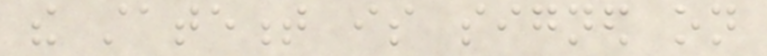the statement is signed on
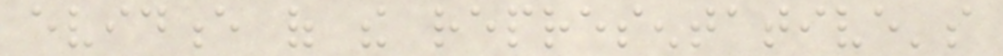evidence of the representative's
